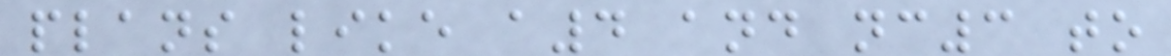plans like a4 and nc3 to
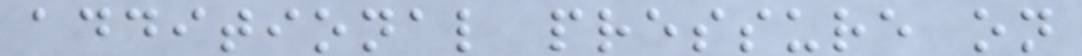additional pressure on
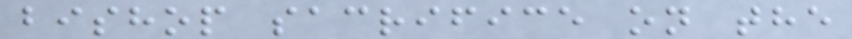bishop sacrifice on the
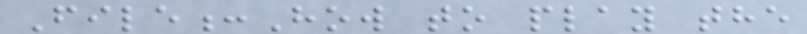File:How to play the
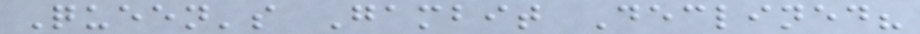Queen's Gambit Declined?
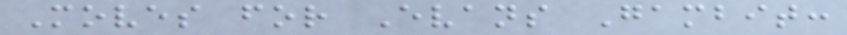Moves for Evans Gambit:
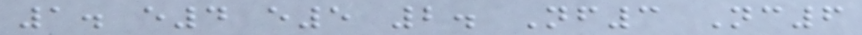1. e4 e5 2. Nf3 Nc6
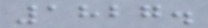1827.
